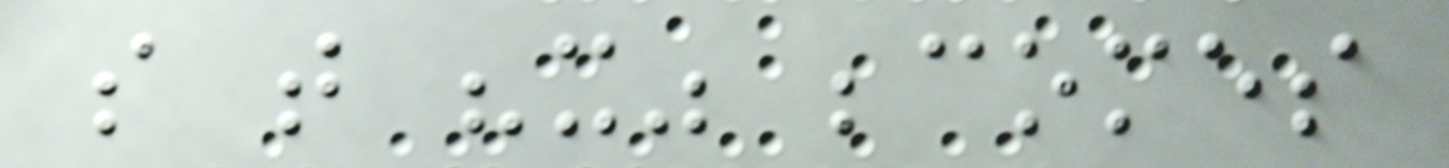so that "it" becomes
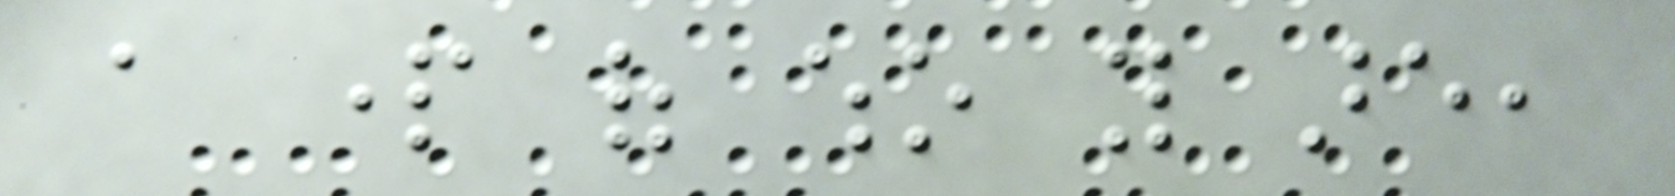a part of who you are,
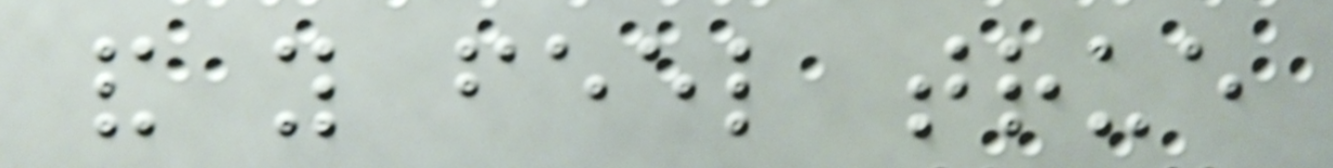and you feel true
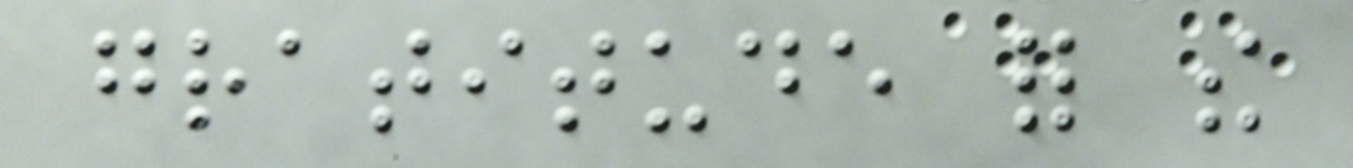gratitude for the
